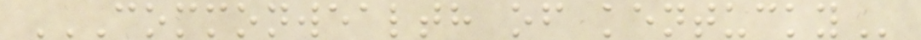COMMONWEALTH OF KENTUCKY
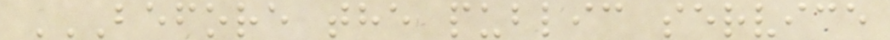BEFORE THE PUBLIC SERVICE
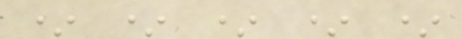* * * * *
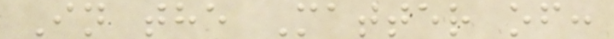In the Matter of:
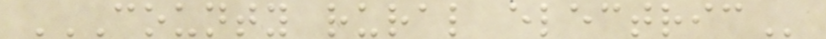COUNTY RURAL ELECTRIC
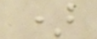)
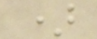)
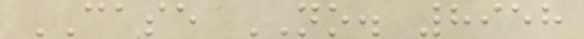CASE NO. 8958
